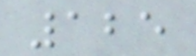125
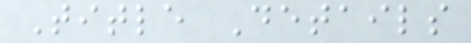Title Details
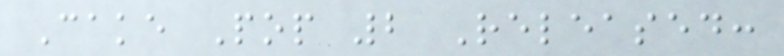Cake Pop 2 Released:
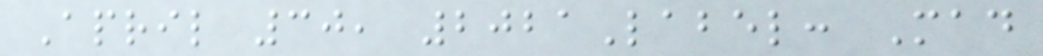April 30, 2021Label: Mad
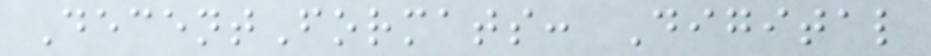DecentFormats: Digital
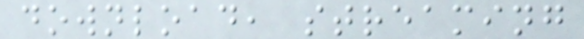download, streaming
